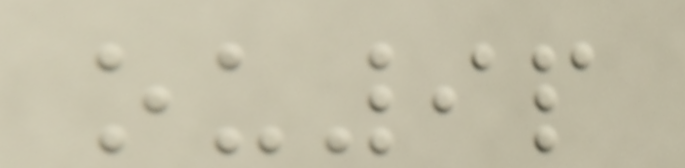ou9p
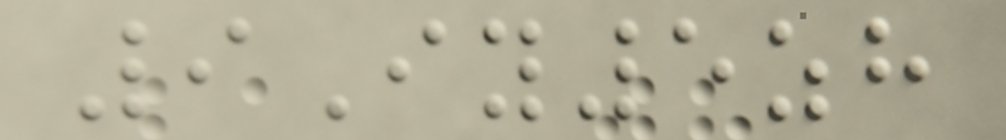9Iy5zh
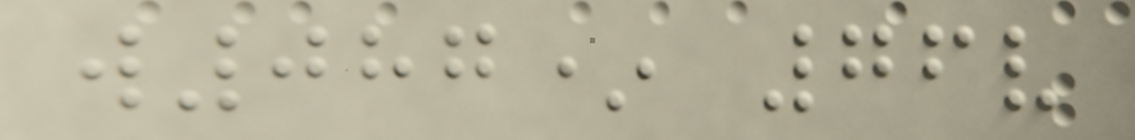w087* 76v
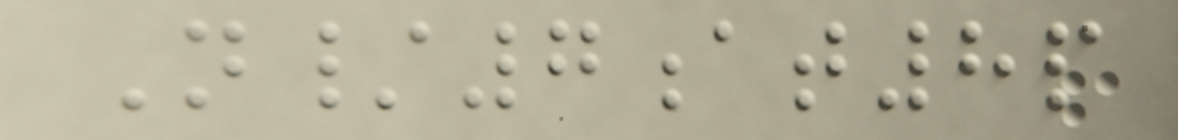N/7at8p
